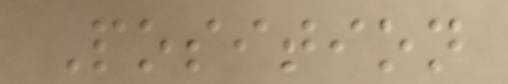Position
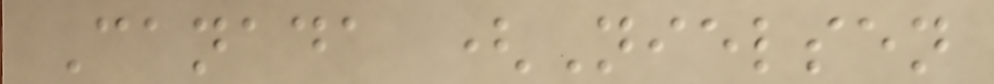Canada (Nielsen
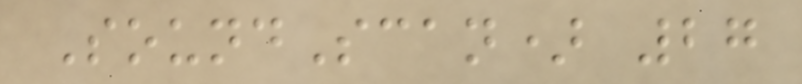SoundScan) 27
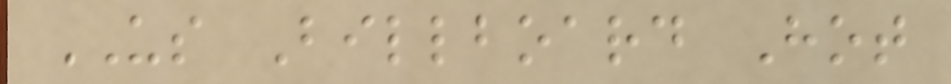US Billboard Hot
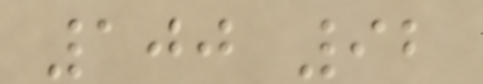100 92
